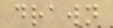drawn
